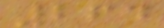264
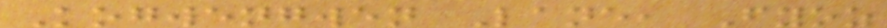Kogwengwen Lane, Fyoz
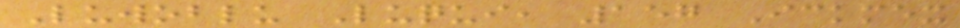Luwoblu Luqui, 157 Ickmex
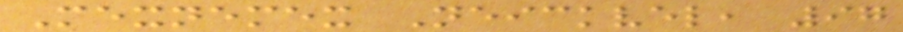Mexnemex Neickvel, 97
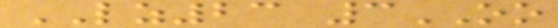LZ23 3OO
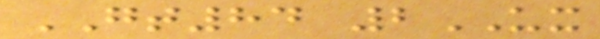GT84 2UX
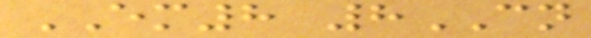EM8 8CN
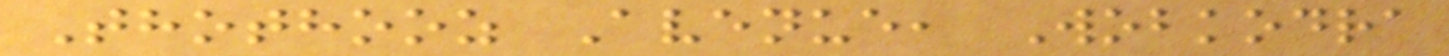Thothooz Avenue, Wobkodra
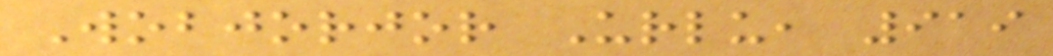Wobjorjor Urlu, 919
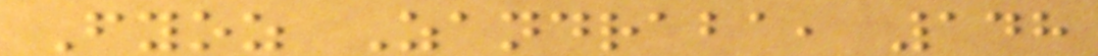Fyoz Zandraba, 148
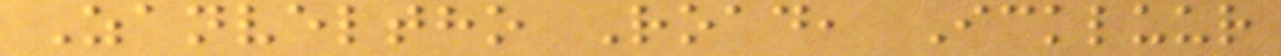Zanveltho Road, Ickluur
